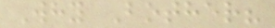Why Bother?
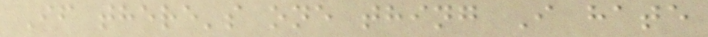If there's one thing I hate
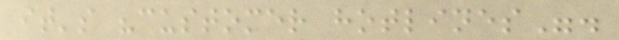it's "customer hotlines".
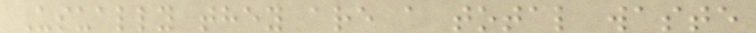Usually they are a total waste
